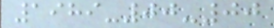1989-00-00
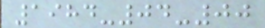1984-04-00
